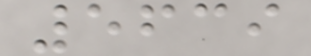5639
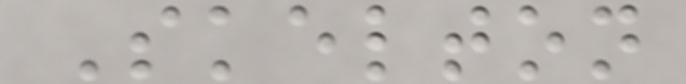Skelton
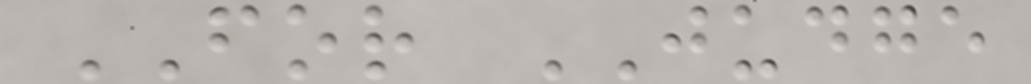FOR JUDGE
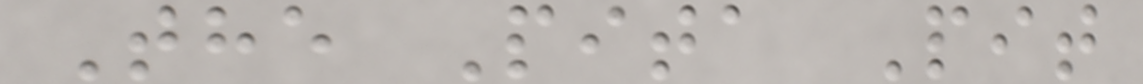The Pita Pit
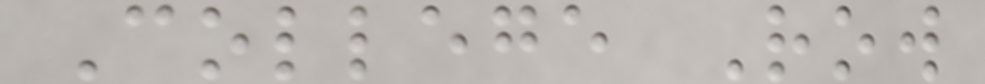College Row
